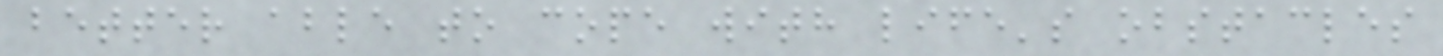better able to cope with life's obstacles
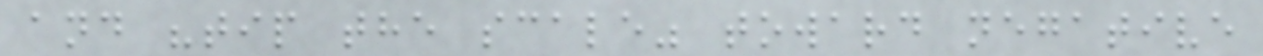and "tip the scale" toward negative
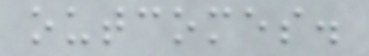outcomes.
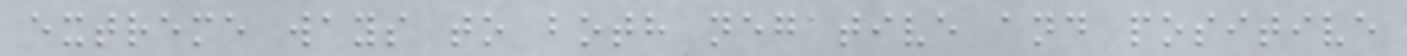extreme ways to both negative and positive
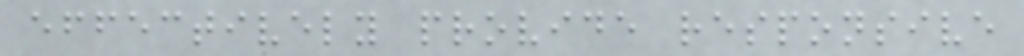effectively provide responsive
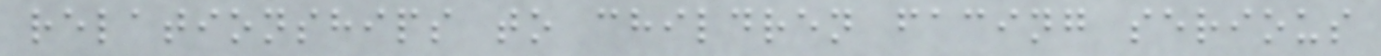relationships to children facing serious
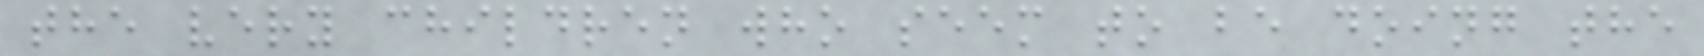the very children who seem to be doing the
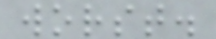worst.
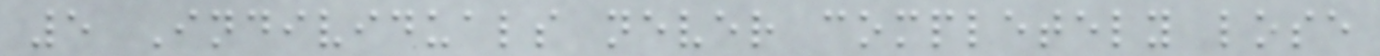5 Individuals never completely lose
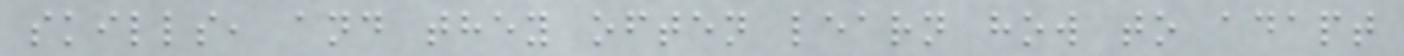skills, and they often learn how to adapt
